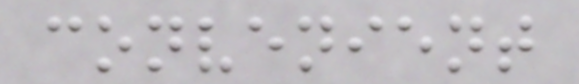convenient
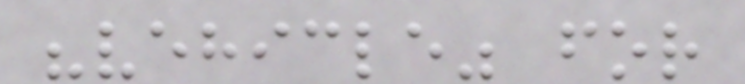"vehicle" for
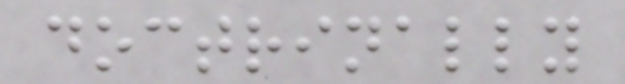doctrinally
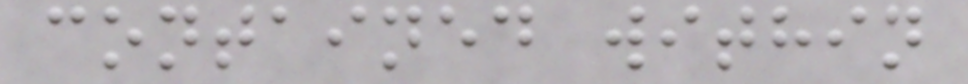contained within
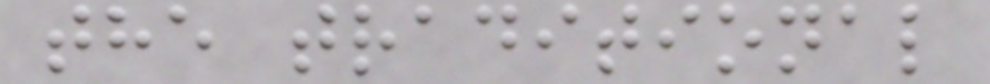the traditional
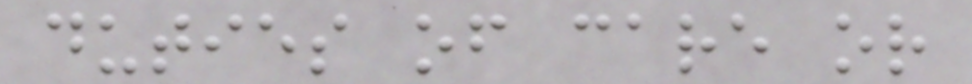duties of care or
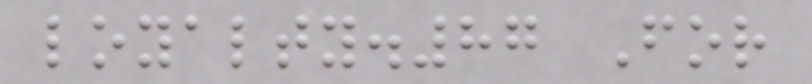loyalty.87 For
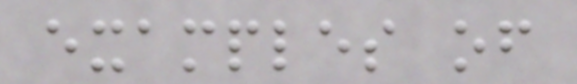examples of
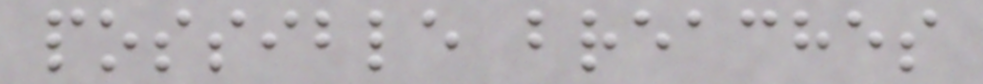possible breaches
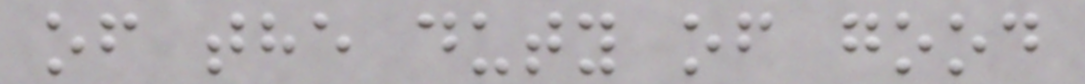of the duty of good
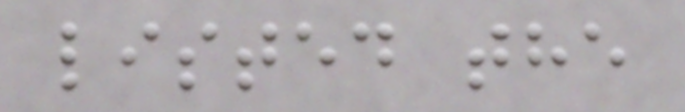listed the
